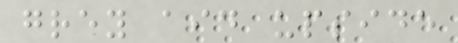grey aid upside
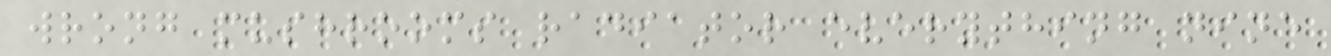wrong mushrooms radiator everything nine
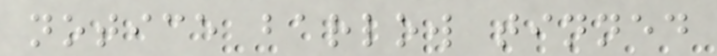notice barlow tinned
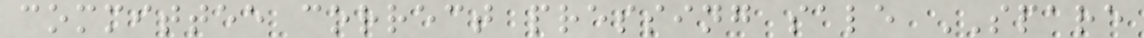committee correct pressing sale SPARE
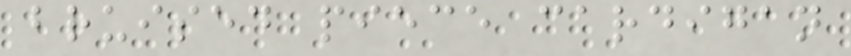bruised piece cardigan
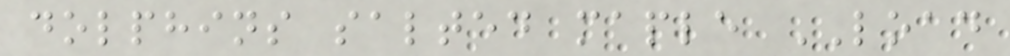dolphins salted maple LOAD
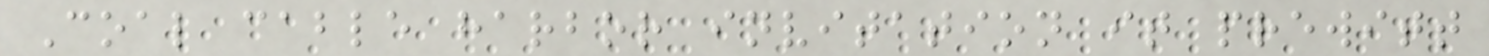Coal cable harbor invitation it prewitt
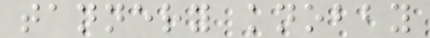tannery knobby
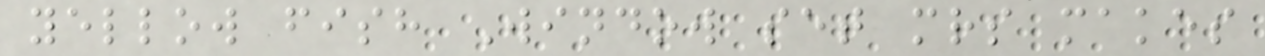yellow fish Window set mrs makes
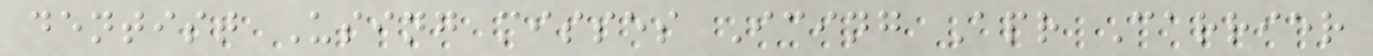dentist Using misses Icing Apr Carrier
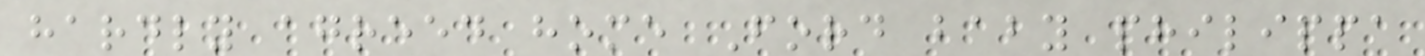hardly agreed home Ford baby philippa
